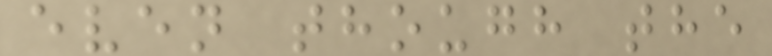even though the
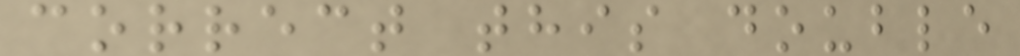correct this double
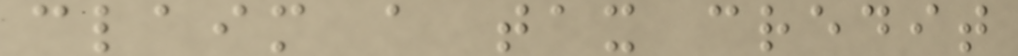claim a tax credit
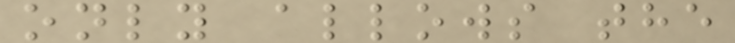only allows the
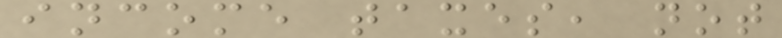income taxes, not
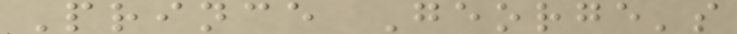Prince George's
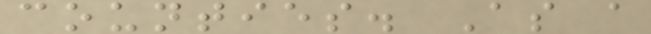counties. As a
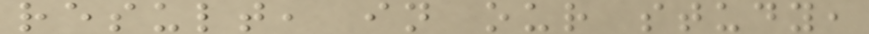result, in our study,
